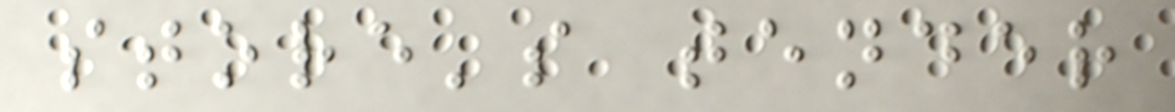store's tender
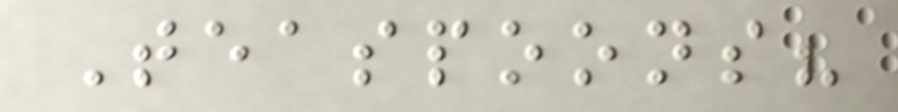Teaspoons?
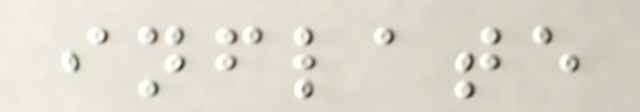inflate
